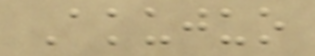Akujuo
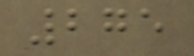275
